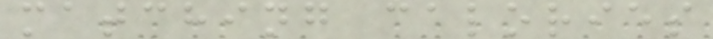matching calories
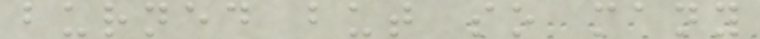burned but so many
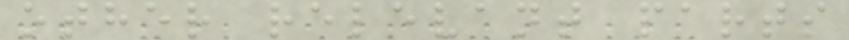other relevant parts
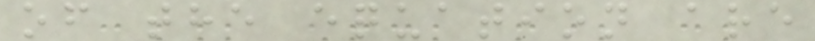of the equation are
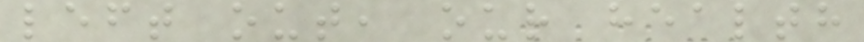left out, our health
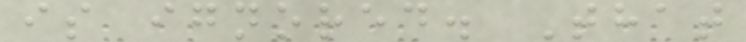is ignored. That
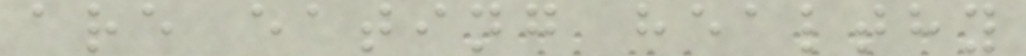are eating healthy
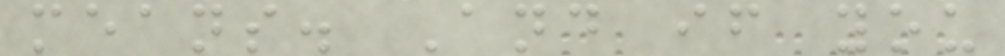means. And if you
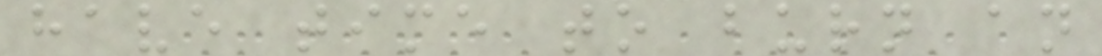have time to burn an
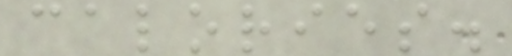calories.
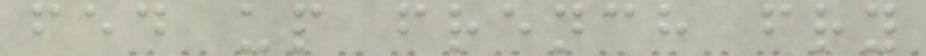fed up french fry
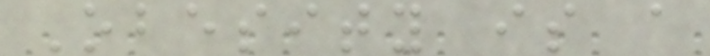Obesity is a
